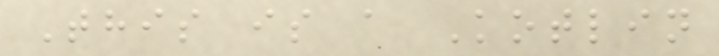This is a Kotlin
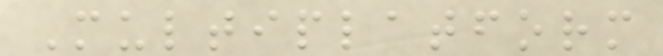Multiplatform
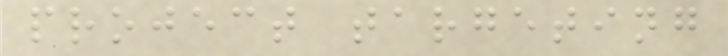project targeting
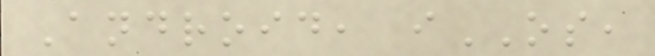Android, iOS,
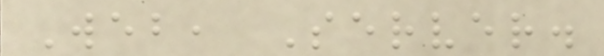Web, Server.
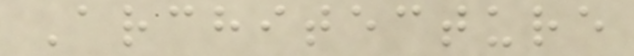Architecture
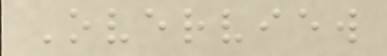Overview
